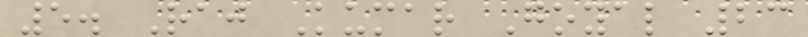5. Raj Kumar Goyal 23
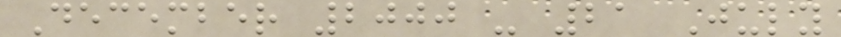December 2000 - 21 July
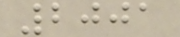2001
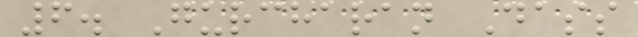6. Gurcharan Dass
